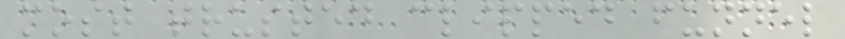most trusted clipped funnel
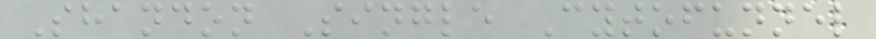Shandon Single Cytofunnel
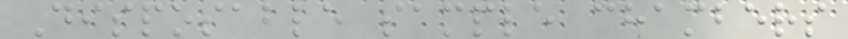Disposable sample chambers
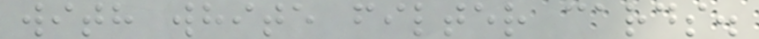with white filter cards.
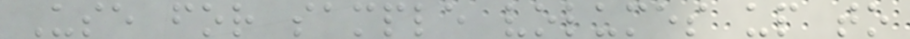Use for sample volumes up to
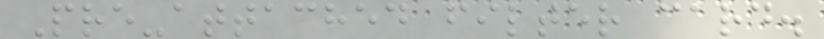Pre-attached filter card.
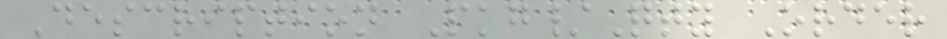Description Pkg/Qty Order
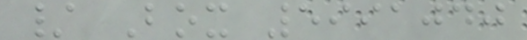/ Box 5991040
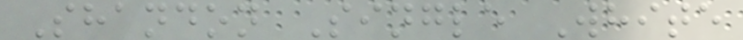Shandon Single White
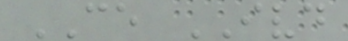CE IVD
